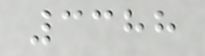3388
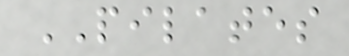PILATES
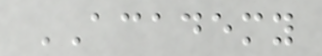ACADEMY
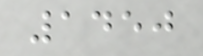1450
